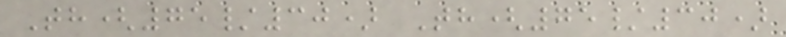Th(75/30) Th(75/30)
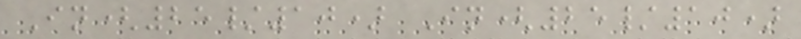In(25/10) In(25/10)
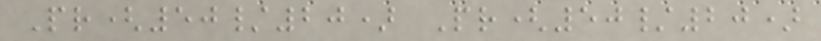Pr(50/20) Pr(50/20)
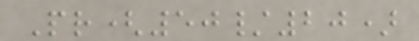Pr(50/20)
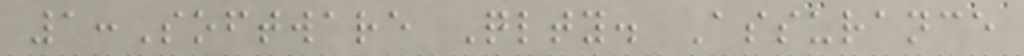1:Software Qlty. Assurance
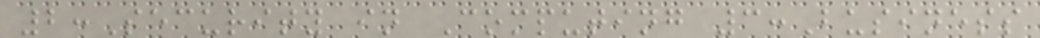2:Security in Computing 3:Business
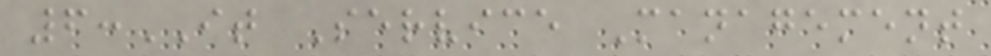6:IT Service Management
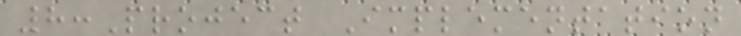8:Project Implementation
